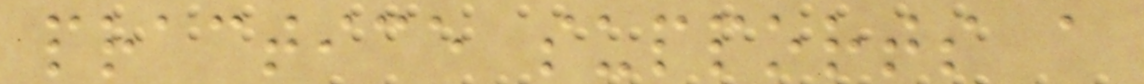practice supports a
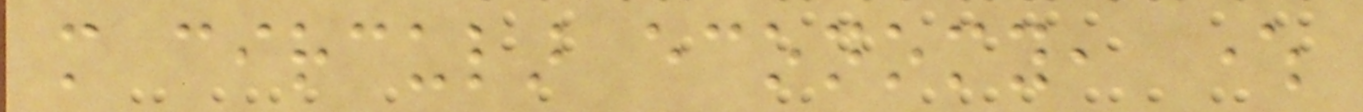more circular economy, where
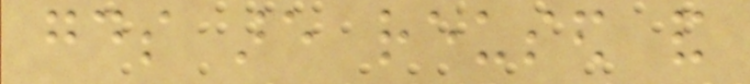goods are reused and
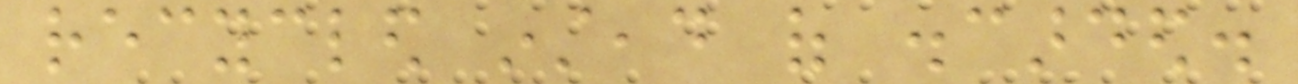recycled instead of discarded.
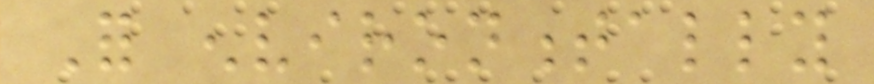For environmentally
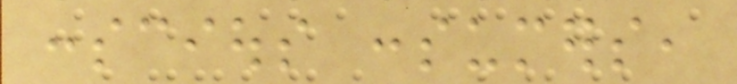conscious consumers,
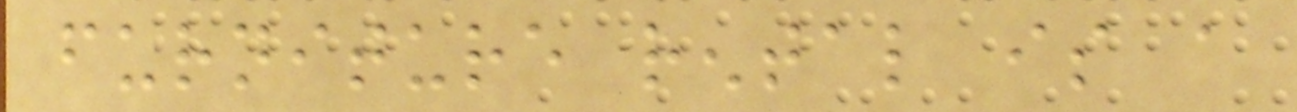furniture rental is a
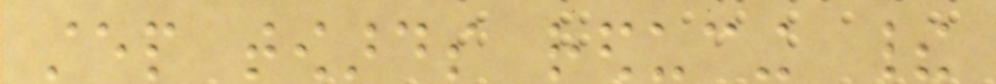step towards reducing their
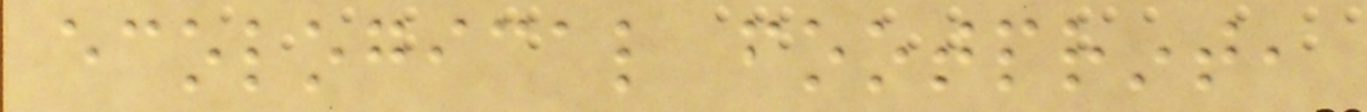ecological footprint,
